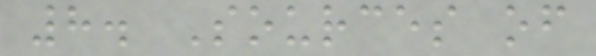8. Sources of
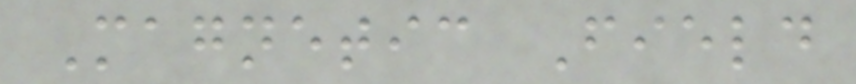Magnetic Field
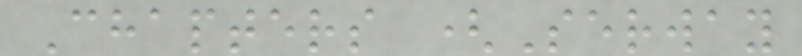Chapters (Serway
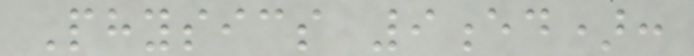Physics 9ed):
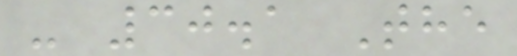- 30.1 The
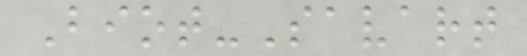Biot-Savart
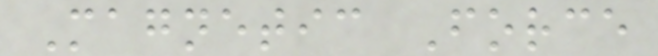Magnetic Force
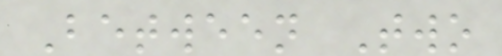Between Two
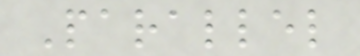Parallel
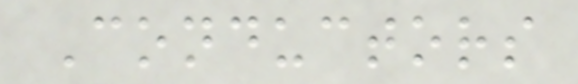Conductors
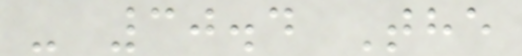- 30.4 The
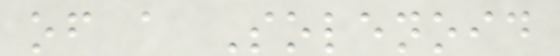of a Solenoid
